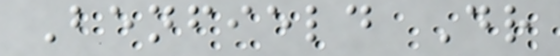Benfield Dr
